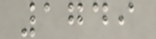1749
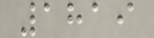1819
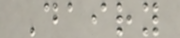Dairy
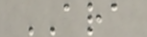ARA
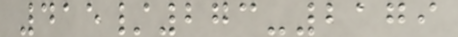415/273-2179
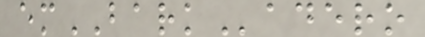emBARKadero
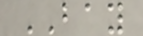BAY
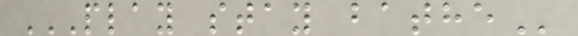PLAY STAY BATHE
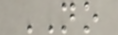NO
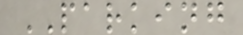PARKING
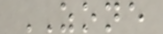ZONE
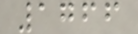1766
